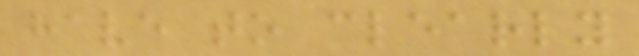have to clearly
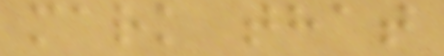mark that
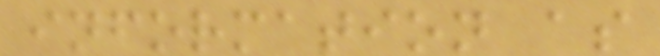information as
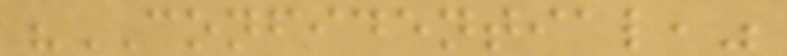"CONFIDENTIAL,"
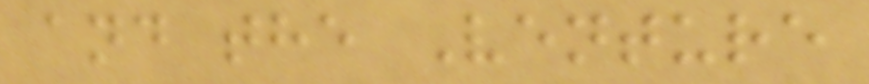and the Venture
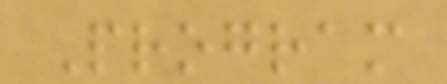Program
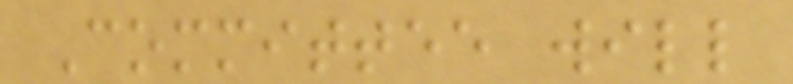Committee will
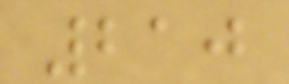210
